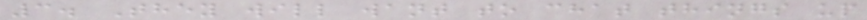3. They will want to chat things up
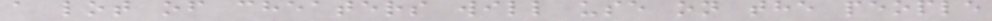a lot of cheaters will use on the people
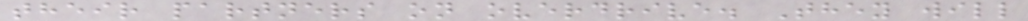their partners on overdrive. They will
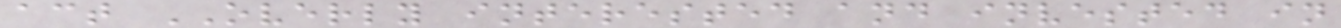act OVERLY interested and invested in
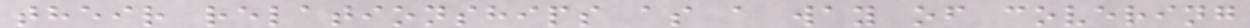their relationships as a way of covering
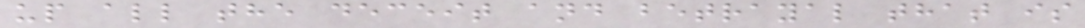up all the deceit and betrayal that is
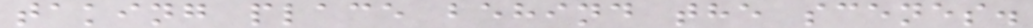taking place behind the scenes.
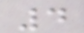4
